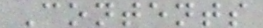Contents
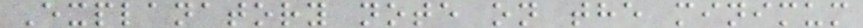Explanatory note on the minimum
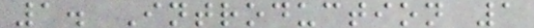1. Introduction 1
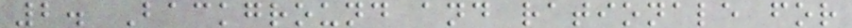2. Background and rationale for
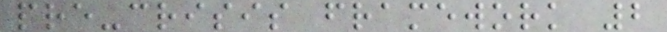pre-crisis framework 2
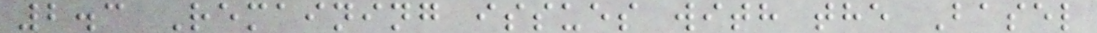2.3 Remaining issues with the Basel
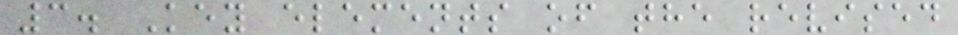3. Key elements of the revised
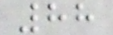88
